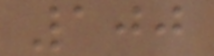100
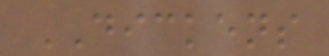DICKENS
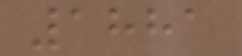1881
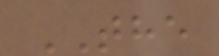THE
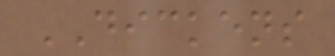DICKENS
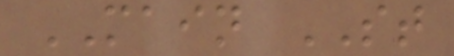MAIN ST
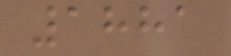1881
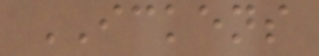ICKENS
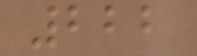222
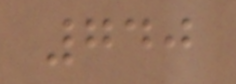740
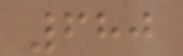680
